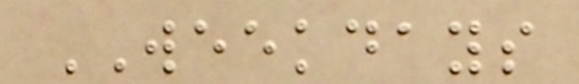WEEKDAYS
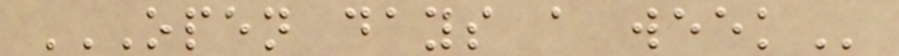OPEN DAYS A WEEK
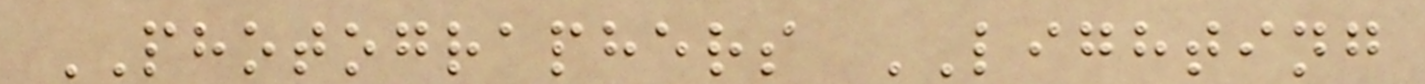PHOTOGRAPHERS LIGHTING
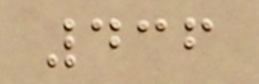436
